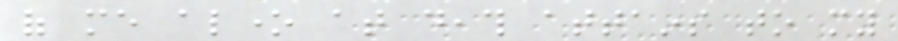of me alone at death attains to my
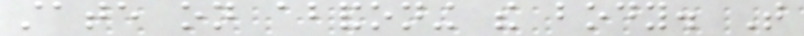state on abandoning the body. That
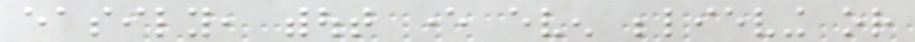easily, without ever even believing or
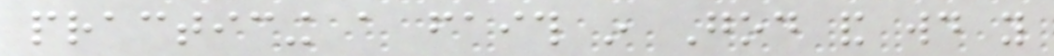practicing a faith in God and would you
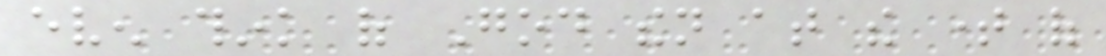even think of God then at the time of
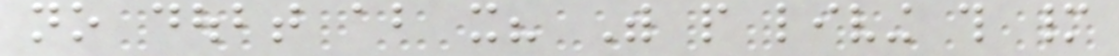no doubt about it? With people living this many
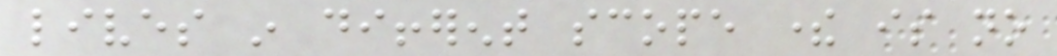lives in different scope there is no
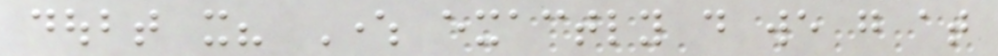doubt it? Where exactly do we go at
